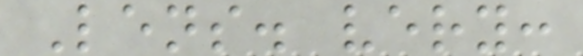Lens. very:
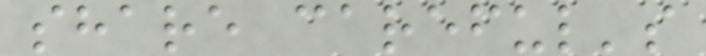share careful's
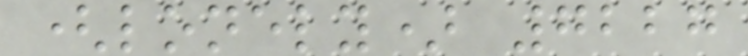(lonely) 7227
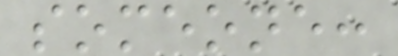someone:
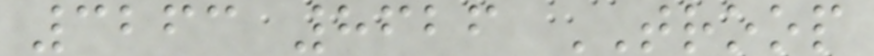3263 8626 TROOP
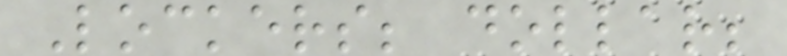Lockers; dollar;
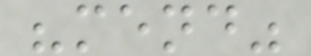"mend"
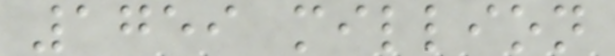1759 million
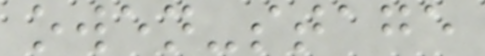owen-stage
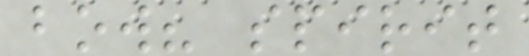bow? spirit
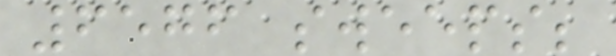6576 sweeps;
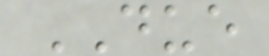DUE
